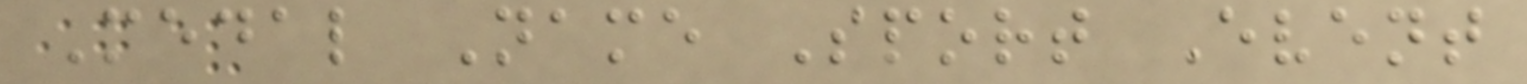Medal Name Sport Event
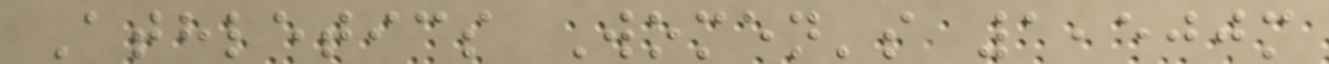Athletics Women's 1,500m
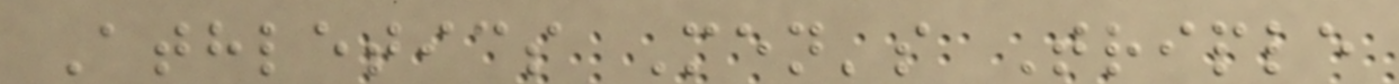Athletics Men's Triple
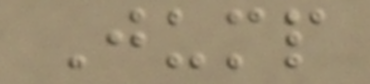Jump
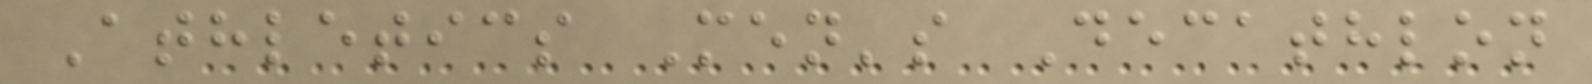Athletics Men's Decathlon
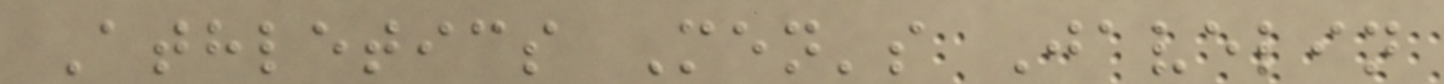Athletics Men's Javelin
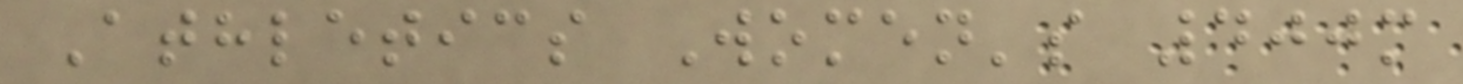Athletics Women's 400m
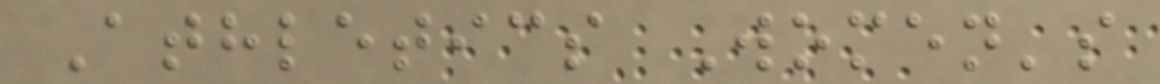Athletics Women's
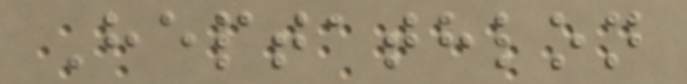Heptathlon
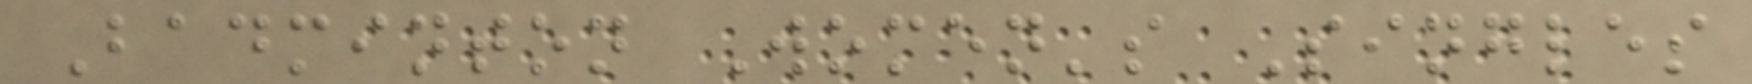Badminton Women's Singles
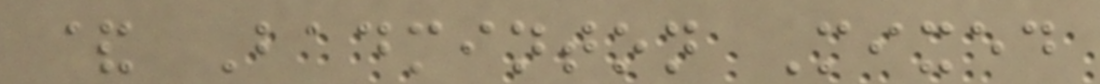& Badminton Mixed
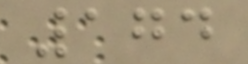174
